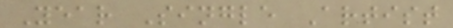Year Single Artist
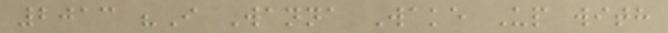2013 "I Wanna Wake Up with
